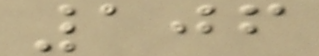106
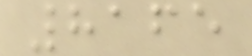8165
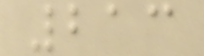213
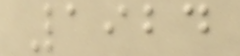1924
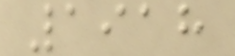1918
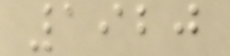1920
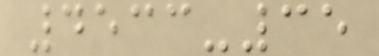4533-35
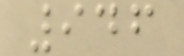946
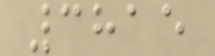3815
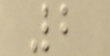2
